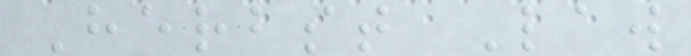Herbst Law
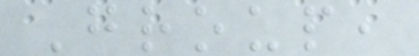Group,
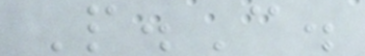P.C.
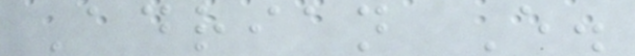Adrian E.
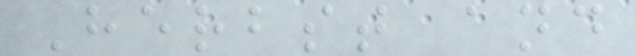Herbst and
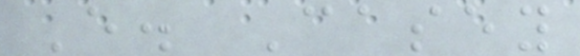E. Casey
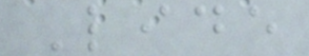Lide
